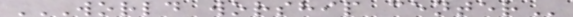WORLD WORSHIP CENTER
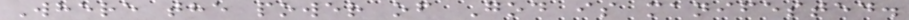Where the power of God is manifested.
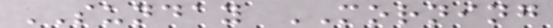SUNDAY MORNING
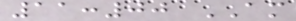11:00 AM
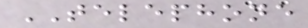TELEPHONE
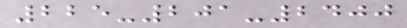225-201-2400
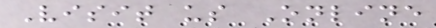Visit us Online
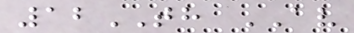12TH AV
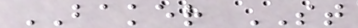BAKER ST
